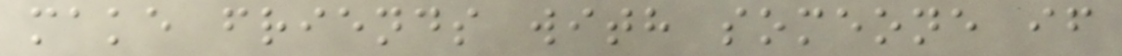make friends with someone if
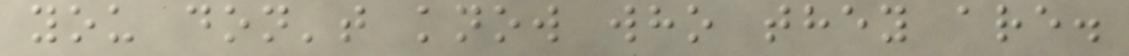you don't know who they are.
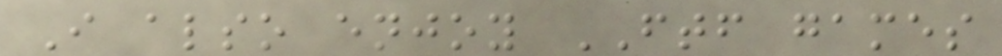I also enjoy FTF games
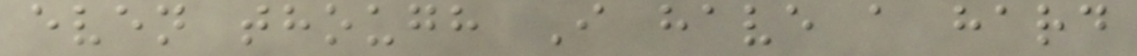even though I have a hard
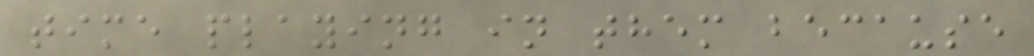time playing in them because
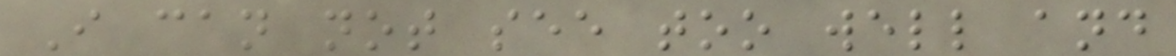I can not see too well and
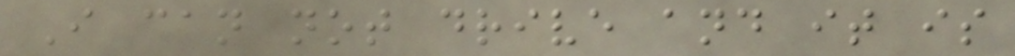I can not drive and it is
